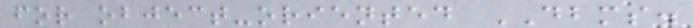for object-oriented DBMS.
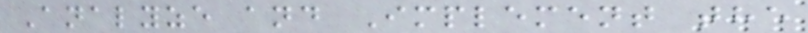Analyze and Implement the
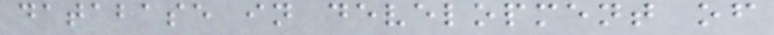database in development of
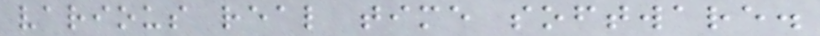various real time software.
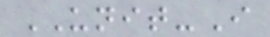UNIT-I
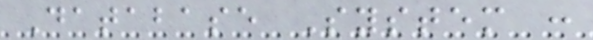Database System :
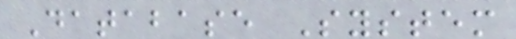Database System
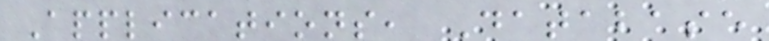Applications, Database
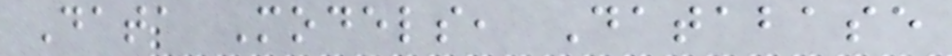Data Models, Database
